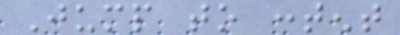Jump to content
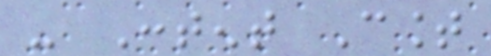- Content Count
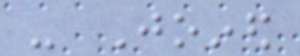- Joined
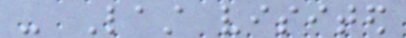- Last visited
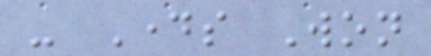- Days Won
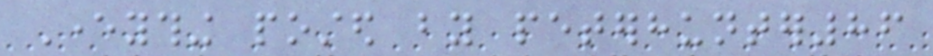Everything posted by peterhunter86
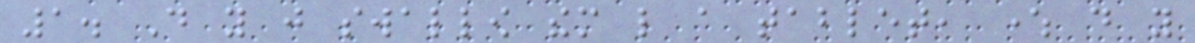1. Do you just swallow them like a tablet, where do you
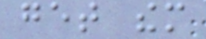get them
